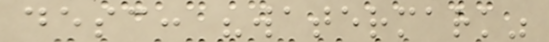desc: "watermark"
